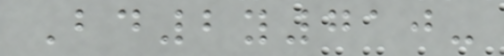Bd2y710-
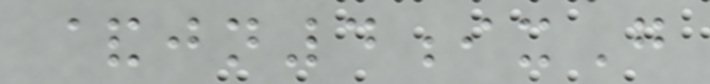&jn4ixG
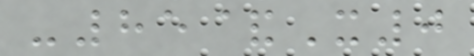-85&X0
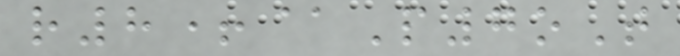r8+@P7oT
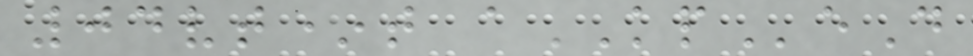04vt*t aKPeD
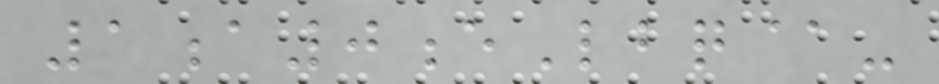1a0eLbq@-
